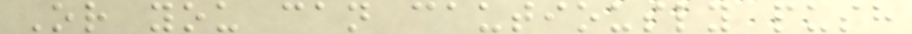Or you can cautiously push
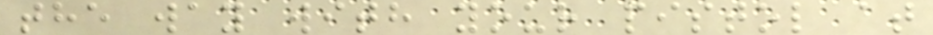the way with your pistol at
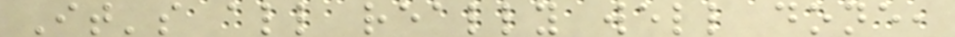It's all really well done,
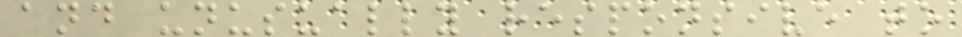and unusually responsive to
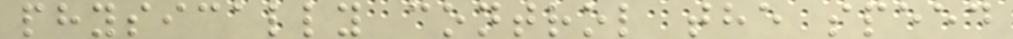physically control the speed
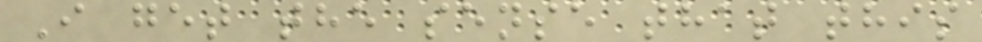I get the sense that this
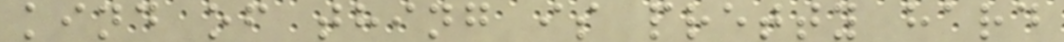kind of thing is pretty hard
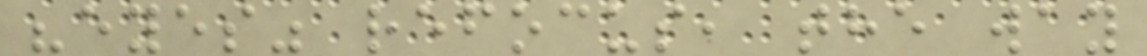"eyes" refocus, the way
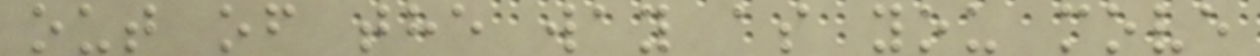out of the way as you move
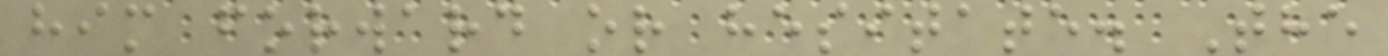him forward or hesitate. The
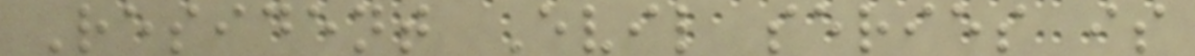Resident Evil series is
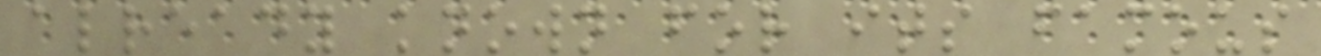already known for its famous
